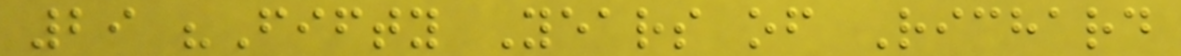29 "Fifty Years of Richard
